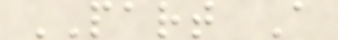PART A
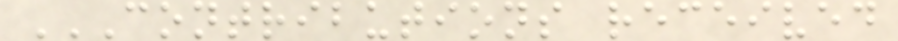CONTRIBUTIONS RECEIVED
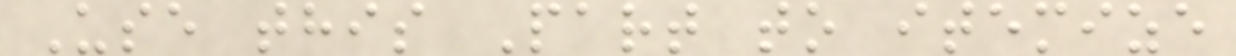Use this Part to itemize
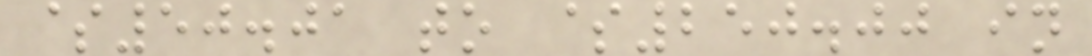$50.01 to $250.00 in
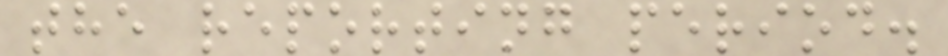the reporting period.
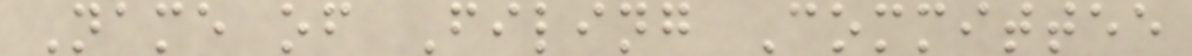Name of Filing Committee
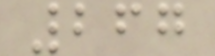267
